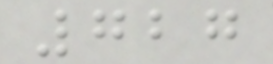727
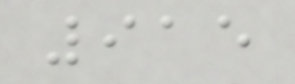915
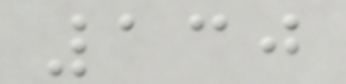130
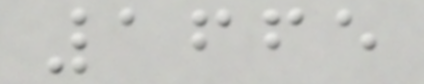1665
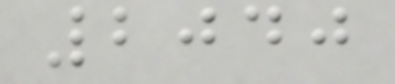2040
